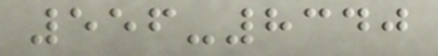556-8340
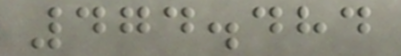474.484
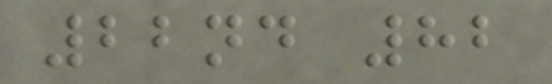22nd 82
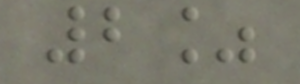2%
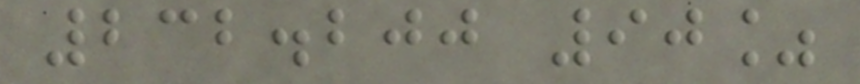232.200 90%
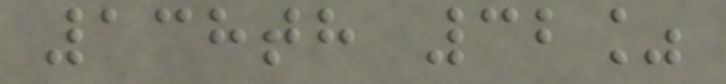138th 32%
